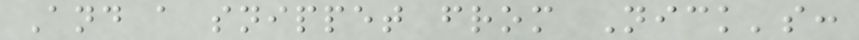And a snippet from Nick's:
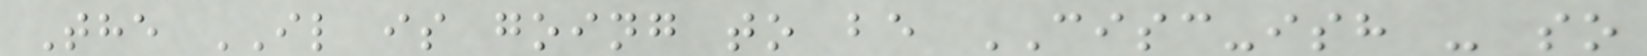The IL is going to be CISC-ish - so
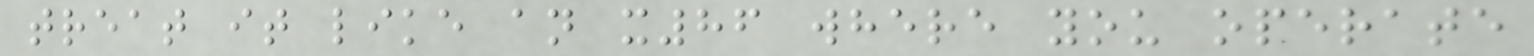treat it like an x86 where you operate
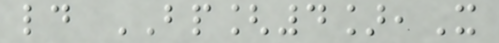ld BP[4],X
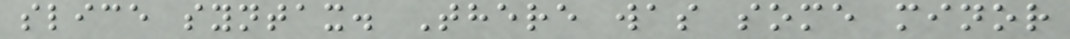slice syntax. There was some minor
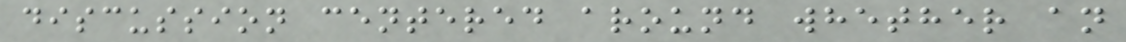discussion centered around whether an
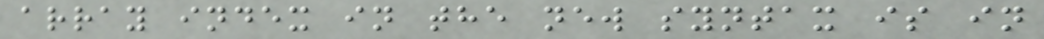array index in the new syntax is in
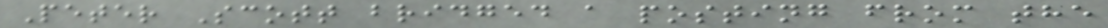Peter Scott bridged a posting from the
